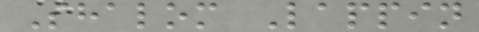Shalom Lappin
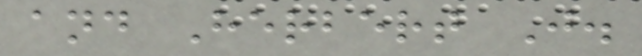and Herbert J.
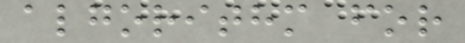algorithm for
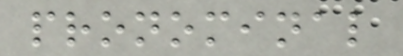pronominal
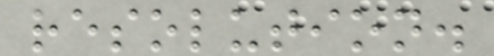resolution.
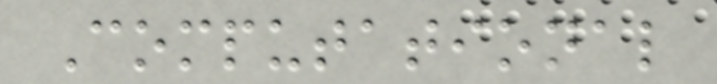Computational
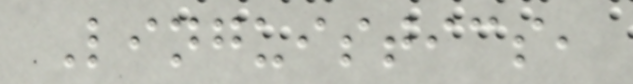Linguistics,
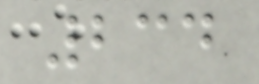234
